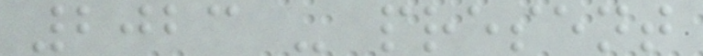2023 - present
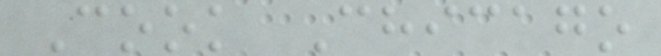Cook Chicago
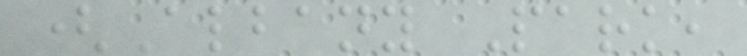(Albany Park,
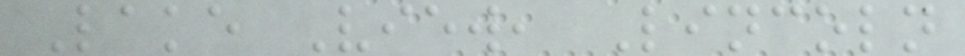Lake View, Lincoln
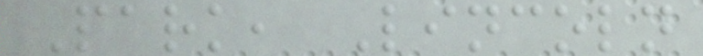Park, Lincoln
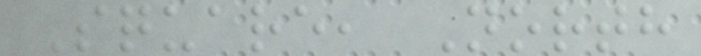Square, North
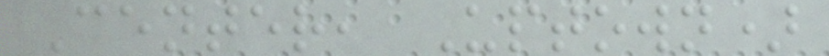Center, Uptown)
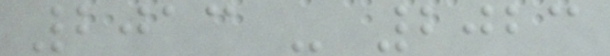2013 - 2023
